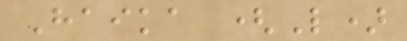Haika (L)
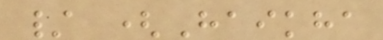/ (Haikha
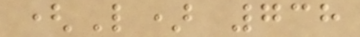(L) 738
